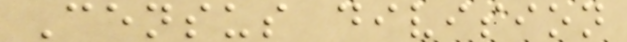Census division
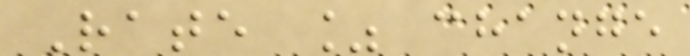Rate % change
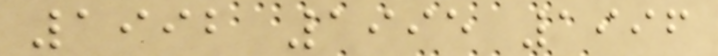1992 1995 1996
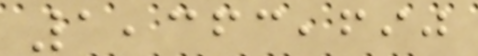1,363,690
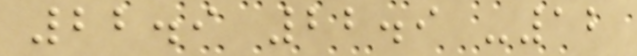22.9 22.9 -12
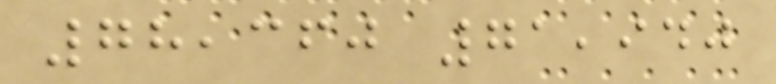78,360 71,940
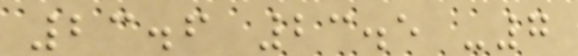23.6 23.5 -7
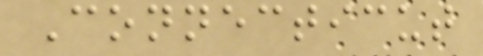Connecticut
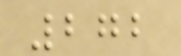272
